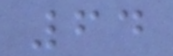64
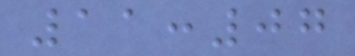11:07
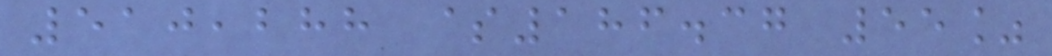510,288 $186.37 55%
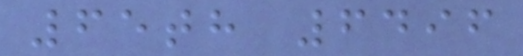65th 6496
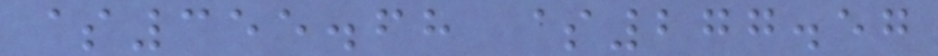$355.68 $277.57
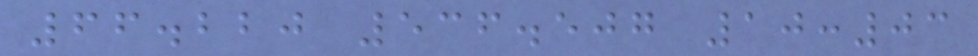66.220 536.507 10:03
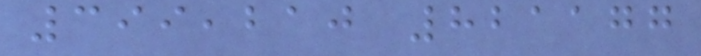399,210 821177
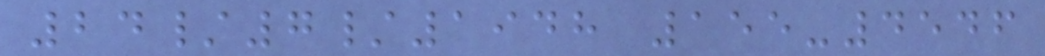24/7/1948 155-4546
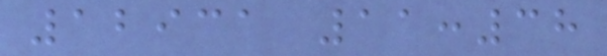12931 11:38
